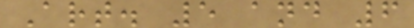Art. 5 and 6
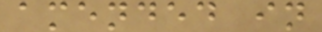amended in
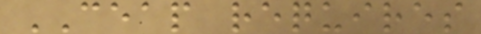CEAP requires
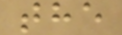the
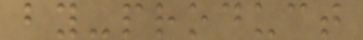by-product
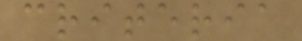criteria
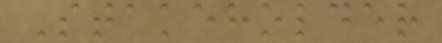Stakeholder
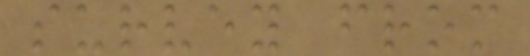survey from
